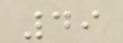49
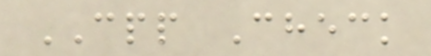CPP Check
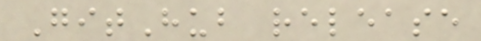GitHub release
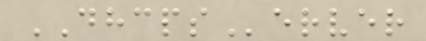DHCPServer
